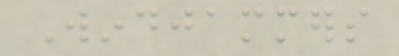Windjammers
